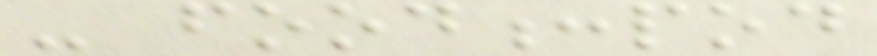- food:pod
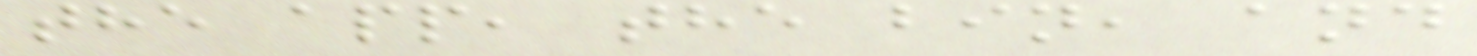the app, the bin, and
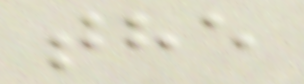the
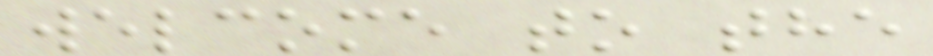welcome to the
